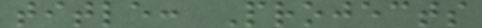title: Projects
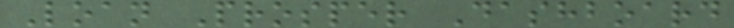Loan Prosper Dashboard
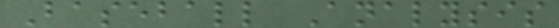Baseball Analysis
